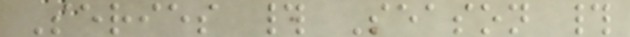Series # Season #
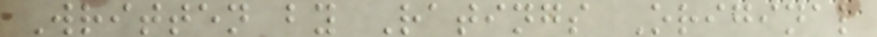Written by Ratings Original
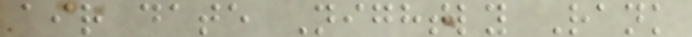air date Nightly Rank
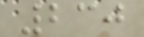230
